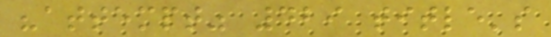"attempt" 429 title's
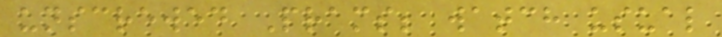unscrewed Prams; watch usual
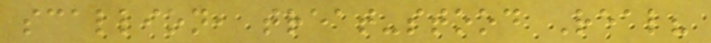scallion, treat-stood Real?
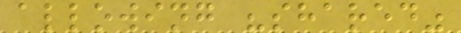allowing "shared"
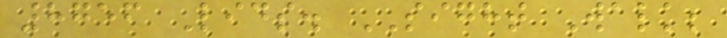8756 Lids. SIGHT Walk;
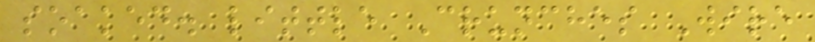soaked. little Crunches Wire
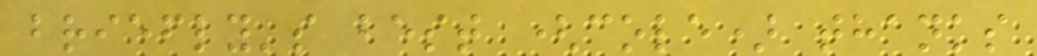briefly's best (cole) thanks
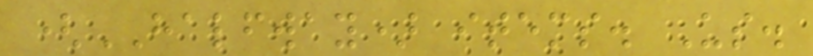(HALFWAY) items. Us.
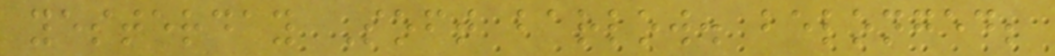yesterday Soft barlow. belonged;
